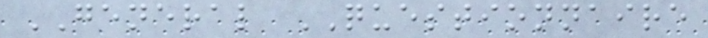GENERAL QUESTIONNAIRE
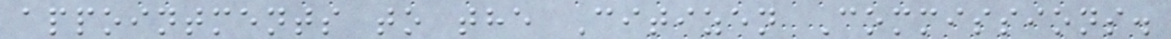appointments to the Citizen Commissions.
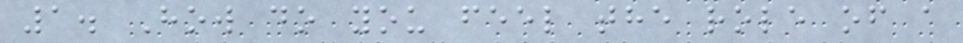1. How do you feel the role of a
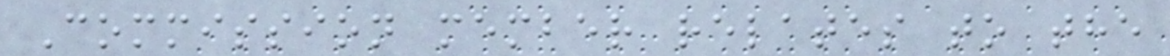Commission member relates to the
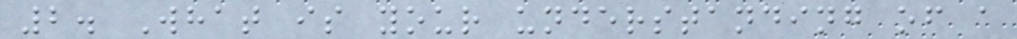2. What is your understanding of a
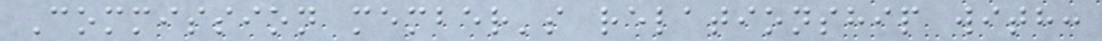Commission member's relationship with:
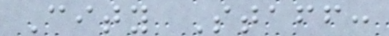City Staff:
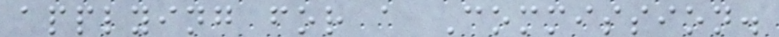applying for a Commission.
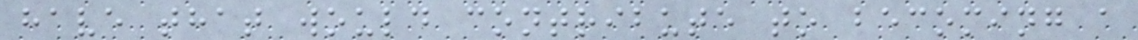have that would contribute to becoming a
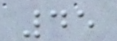45
